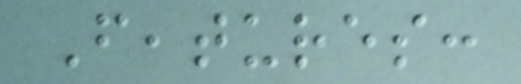Features:
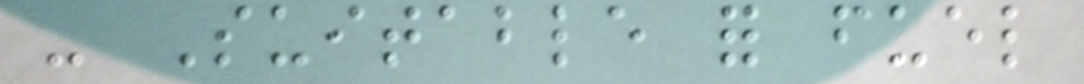- Suitable for fuel
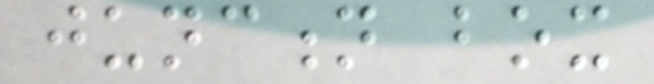junction box
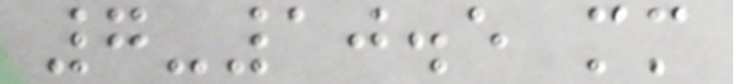7-10.5 mm
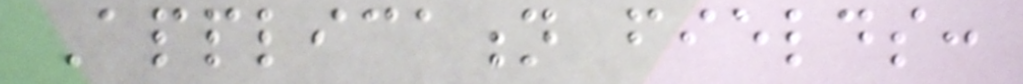Application fields:
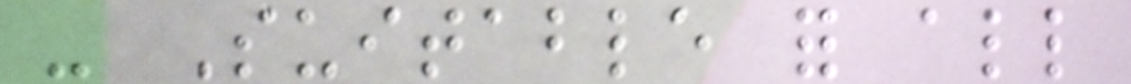- Suitable for all
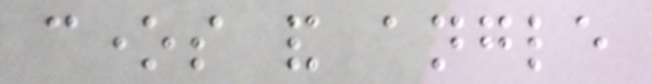cones and angle
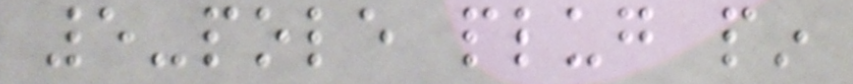5-pole plug pin
